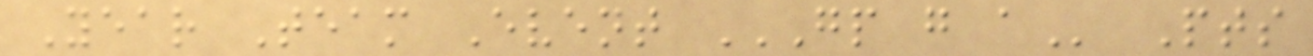Year Team Event GP G A Pts
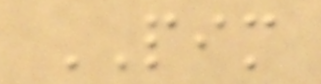PIM
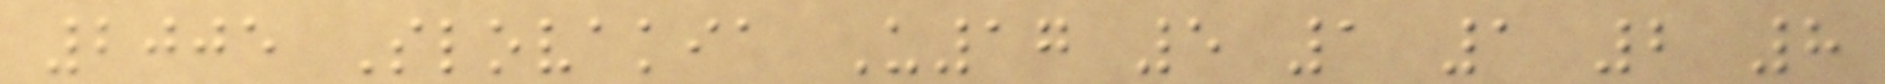2005 Slovakia U17 5 1 1 2 8
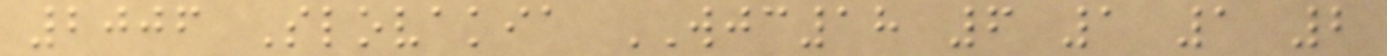2006 Slovakia WJC18 6 1 1 2
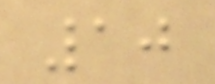10
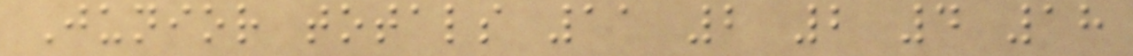Junior totals 11 2 2 4 18
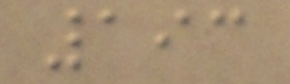193
